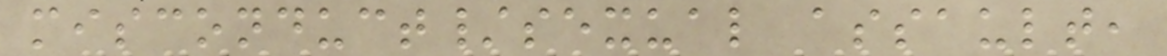misconduct/sexual assault,
